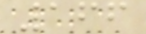166
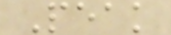Peak
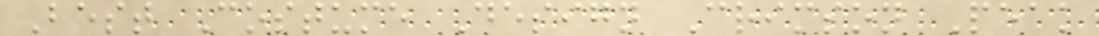Best Costume Design Crimson Peak
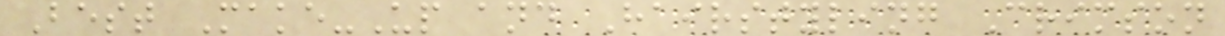Best Make-Up and Hairstyling Crimson
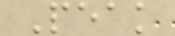Peak
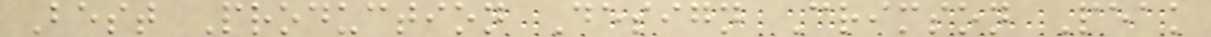Best Production Design Crimson Peak
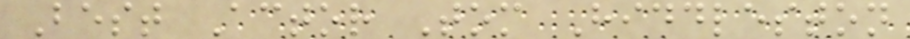Best Actor Tom Hiddleston
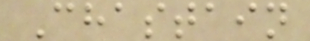Chastain
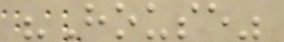"House"
